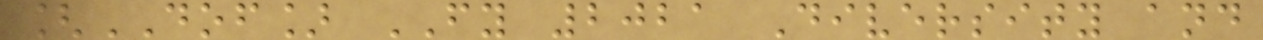[DOF] FY 2021 Diversity and
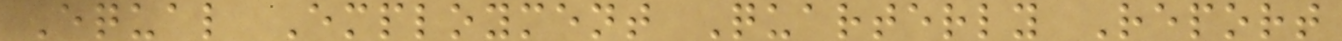Equal Employment Quarterly Report
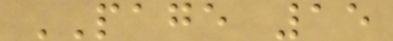PAGE 15
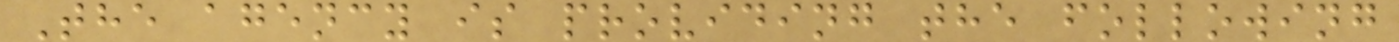The agency is providing the following
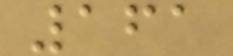161
